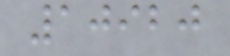10920
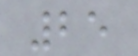25
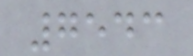7543
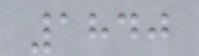1840
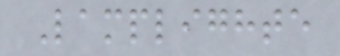Lamplighte
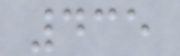435
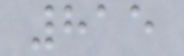815
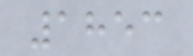1853
